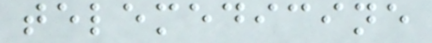telemedicine
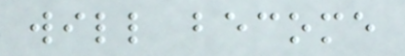will become
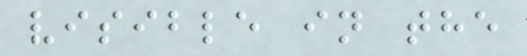visible in the
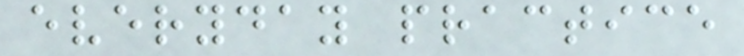everyday practice
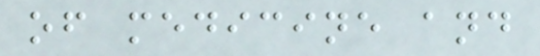of medicine and
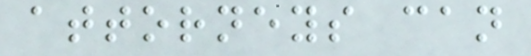attorneys can
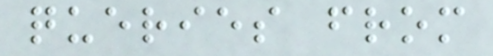queries from
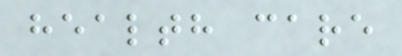health care
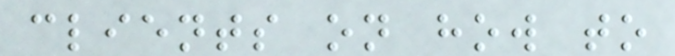clients on how to
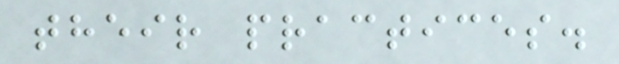their practices.
